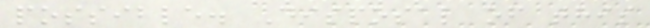possible. Disposal of this
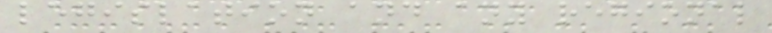legislation and any regional
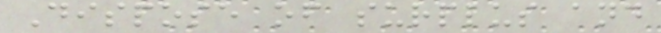Dispose of surplus and
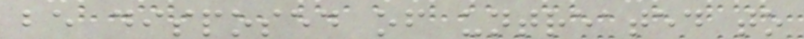be disposed of untreated to
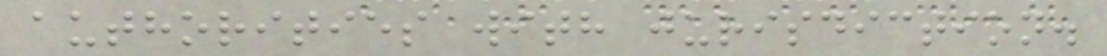authorities with jurisdiction.
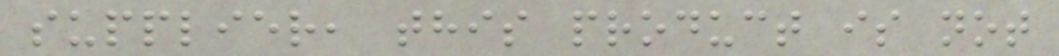supplier, this product is not
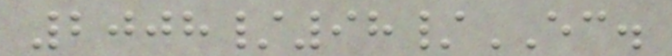2008/98/EC.
